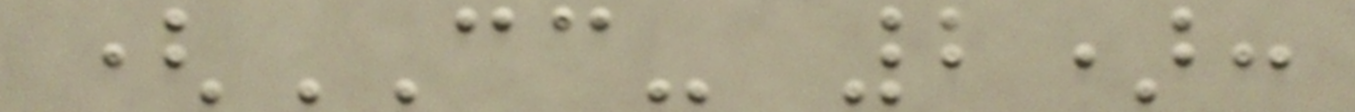(CC- 2):
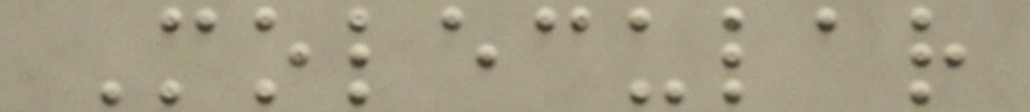Molecular
